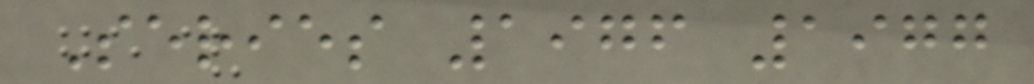Series 1976 1977
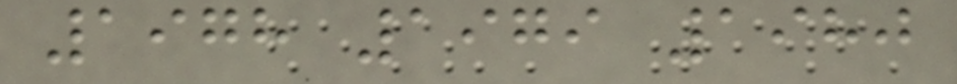1978 1979 1980
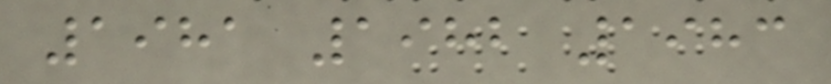1981 1982 1983
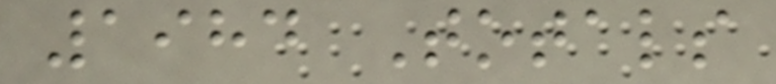1984 Totals
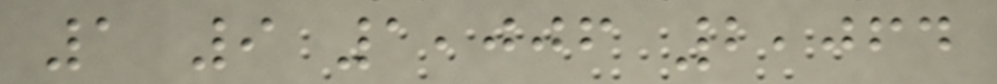1 9 1,006 2,064
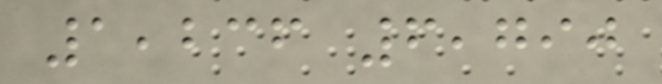1,236 6,790
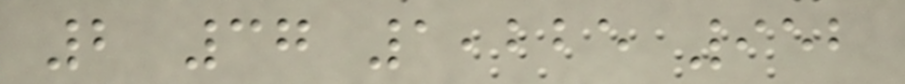2 37 1,225 952
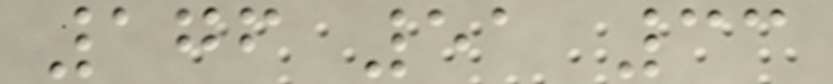176 51 33
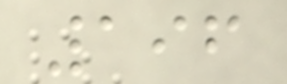196
